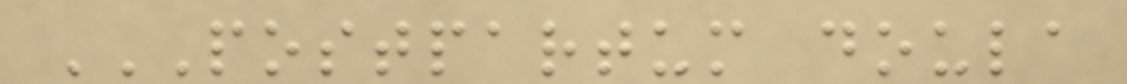POSTPARTUM DOULA
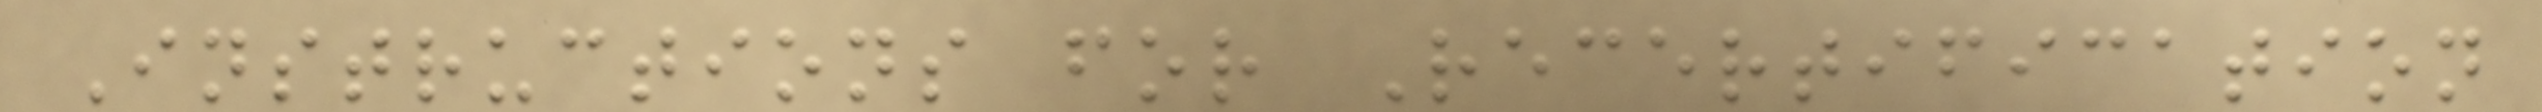Instructions for Recertification
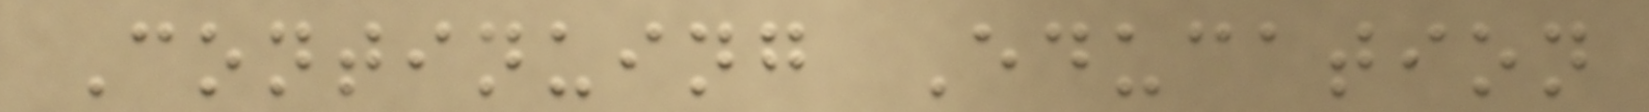Continuing Education
